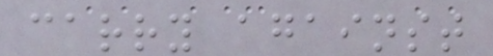carry against
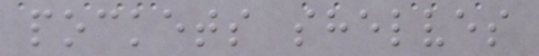pockets shelves
